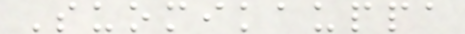Suomikauppa
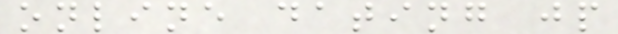online dating jp
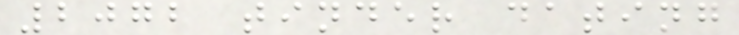2072 tinder dating
